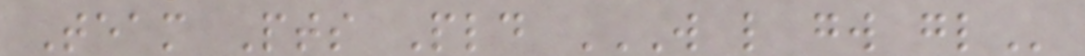Team Pts Pld W L GW GL
